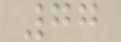77
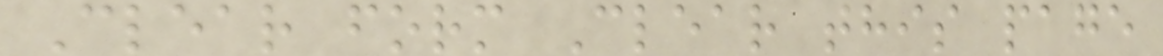Clear form Clear this page
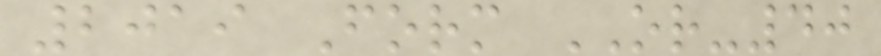2019 Form OR-40
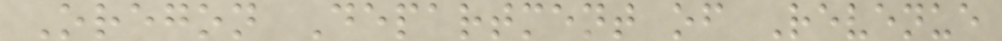Oregon Department of Revenue
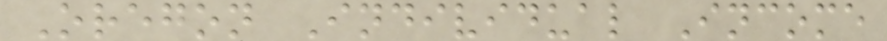Oregon Individual Income
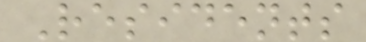Residents
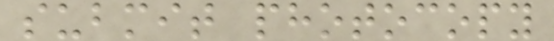submit photocopy
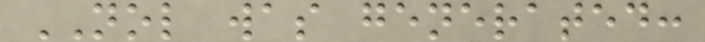NOL was generated:
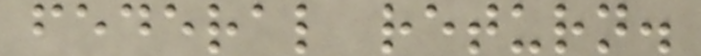federal return.
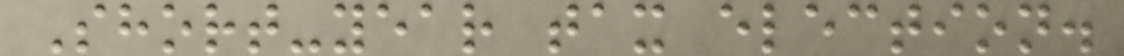Short-year tax election.
